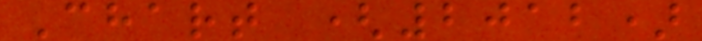Chart (2012)
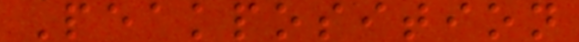Peakposition
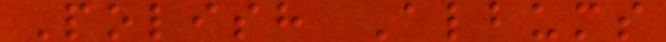Polish Albums
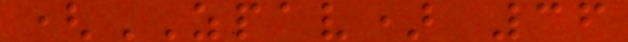(ZPAV) 36
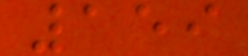159
